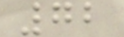72
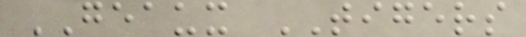GEAUX TIGERS
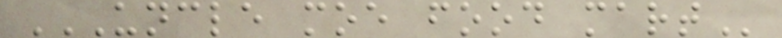UNCLE MOE FOOD MART
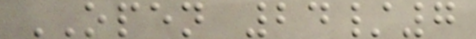OPEN 24/7
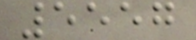5557
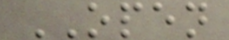OPEN
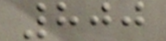800
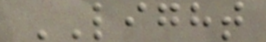LIGHT
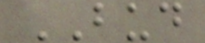BUD
